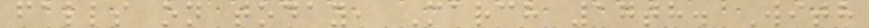falls on today, March 17th. With
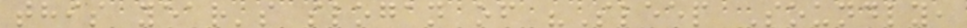this year's slogan of "Sleep Soundly,
